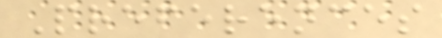Preferences
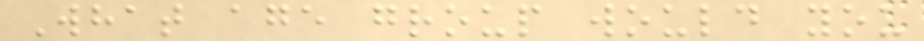What age group would you
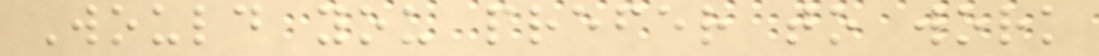Would you prefer to work
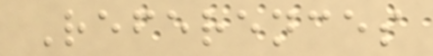References
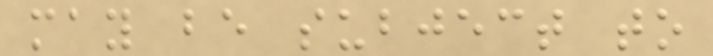may be subject to
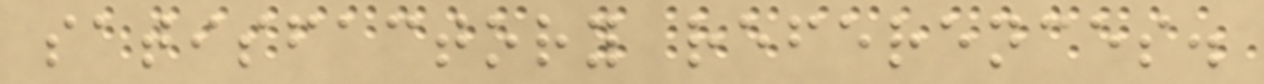satisfactory references.
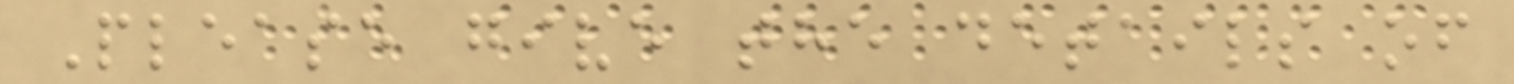Please give the details of
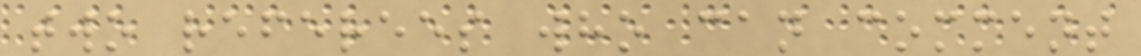two referees who can comment
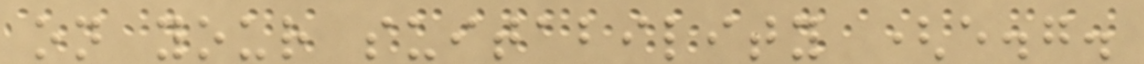on your suitability (e.g.
